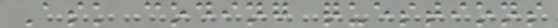Ask coding questions
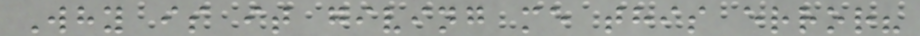Why is it giving me this error?
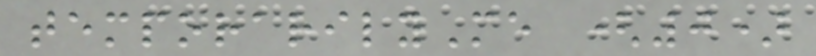temporarilyMe (0)
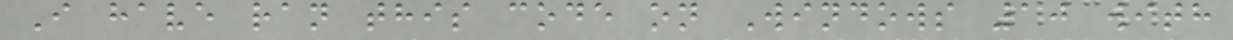I have ran this code on Windows 10 with
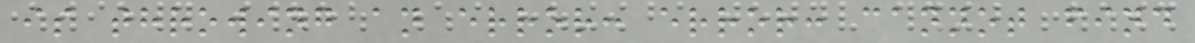is throwing an error: error: cannot find
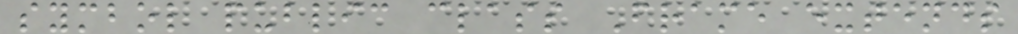symbol public class Frame extends
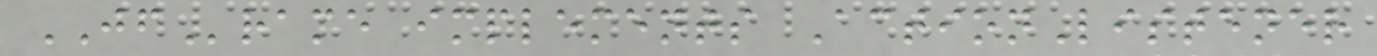JFrame implements ActionListener
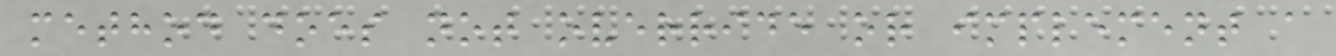method does not override or implement a
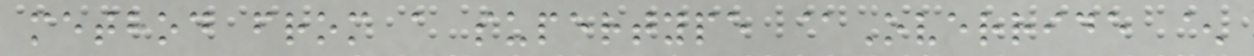method from a supertype @Override ^
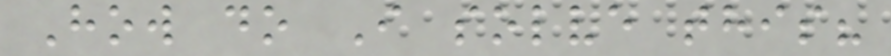How do I solve this?
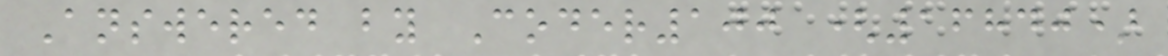Answered by Coder100 (16840)
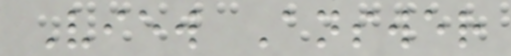View Answer
